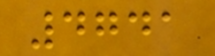4741
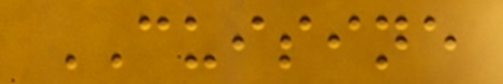CUISINE
